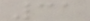31
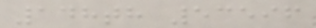148th 53596
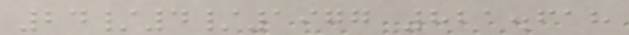24/4/1977 821.618
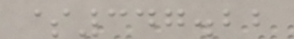$347.22
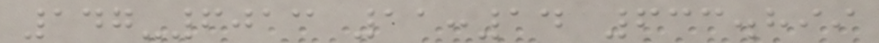147-6013 11:14 633.899
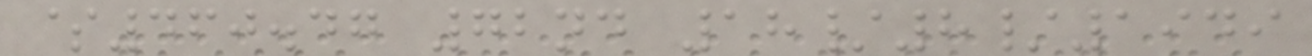$460.47 72nd 18/8/1949
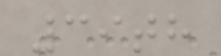39th
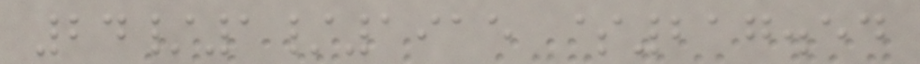24/1/1915 $217.54
